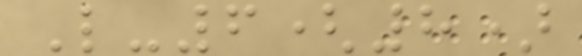L-6(8)
